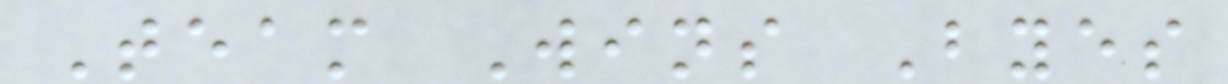Team Wins Byes
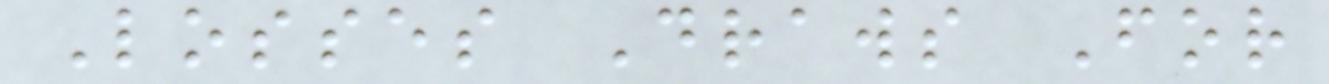Losses Draws For
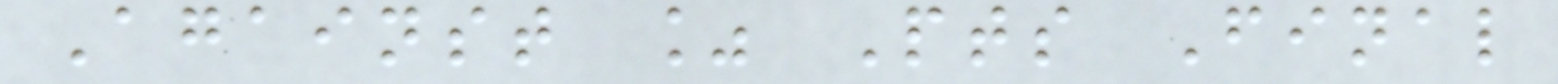Against % Pts Final
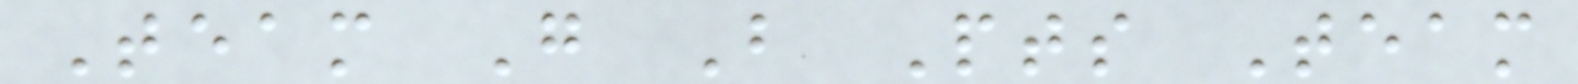Team G B Pts Team
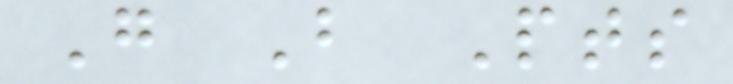G B Pts
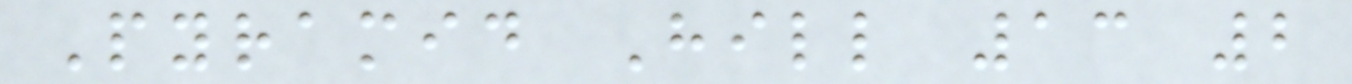Pyramid Hill 13 2
